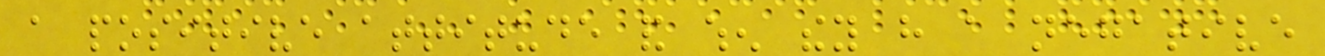a positive attitude and when they have a negative
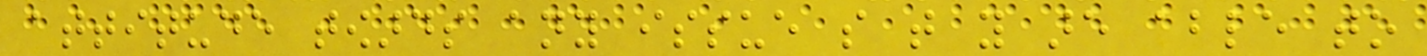attitude towards any issue so that you are able to
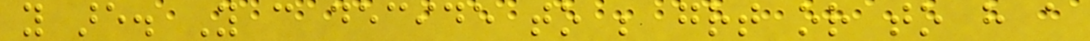you are. You can decide to be great or to have a
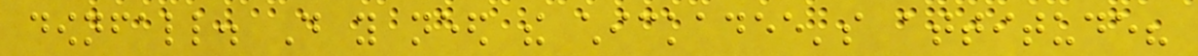downfall. Do you need the chickadee's attitude?
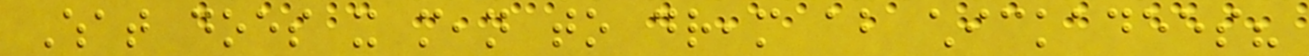What does it mean to dream about chickadees?
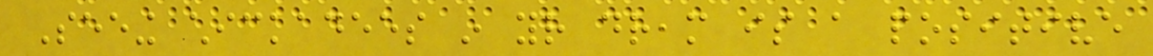Seeing chickadees in your dream is a positive
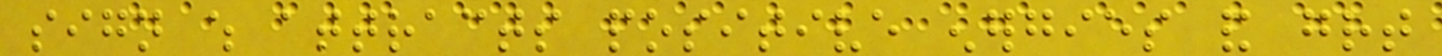sign which attracts positive energies and great
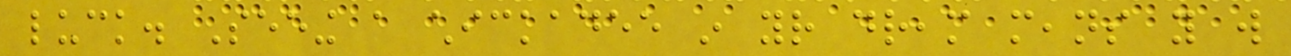luck. Seeing a chickadee in your dream means you will
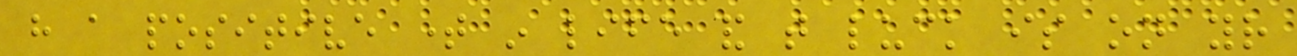have a positive time in life and that luck is on your
